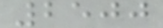2500
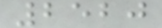2520
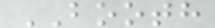BOOTH
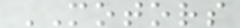MOTORS
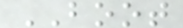BOOT
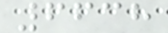6638
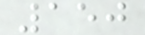150
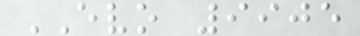EVO 9905
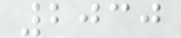2030
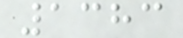1383
